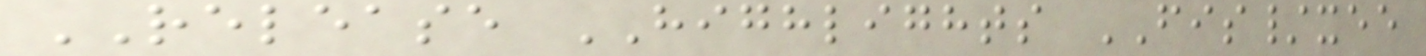RELEASE HIGHLIGHTS FIS/xee
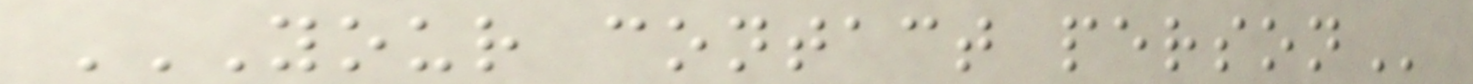YOUR CONTACT PERSON
